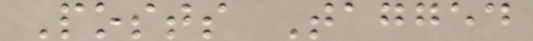Posts Tagged
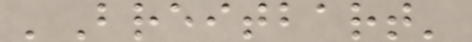'Breitbart'
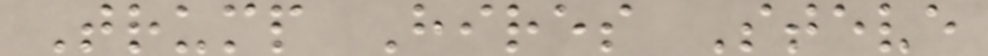Trump Hires Steve
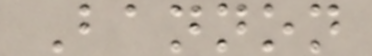Bannon
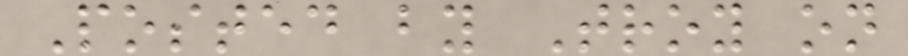Posted by Troy on
